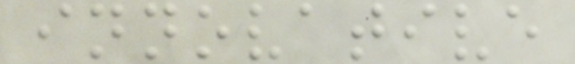innovative
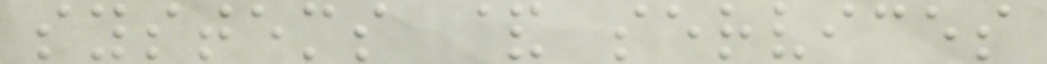systems & services
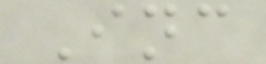Inc
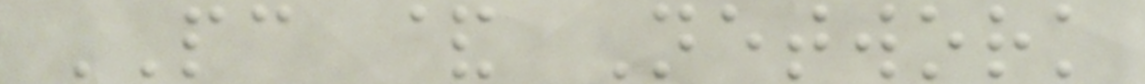PC & Network
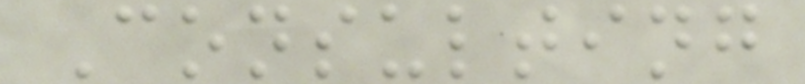Consulting
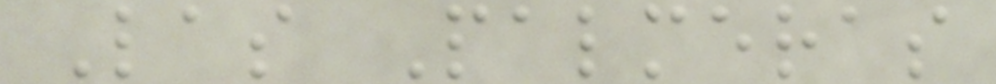Las Palmeras
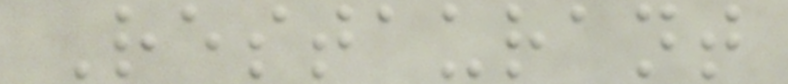Restaurant
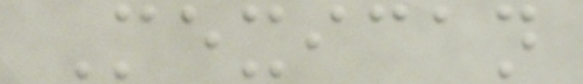Mexican
